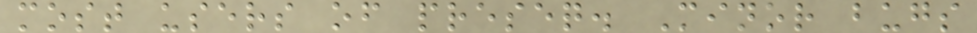most users of preseq. Minor bugs
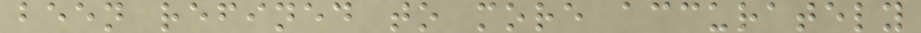been refined to more accurately
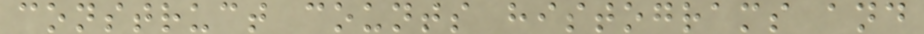construct counts histograms and
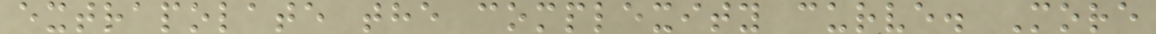extrapolate the complexity curve. More
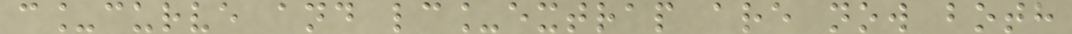c_curve and lc_extrap are now both
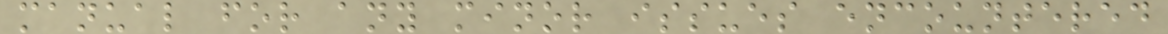manual for any minor issues encountered
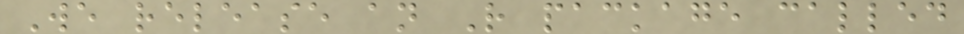We release an R package called
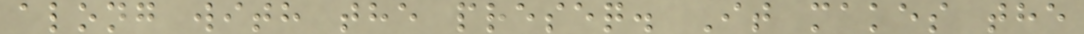along with the preseq. It makes the
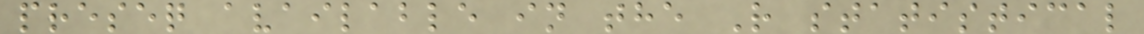preseq available in the R statistical
